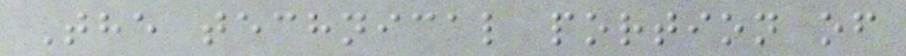The technical portion of
